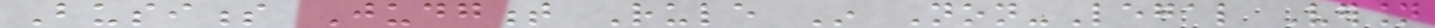Business Judgment Rule In Non-Legal Version
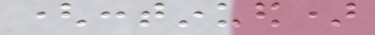(continued)
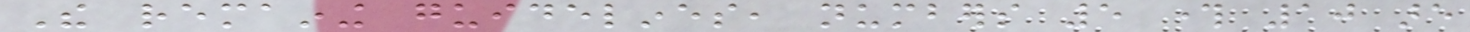The remaining guidelines, numbers 5 through 10 are
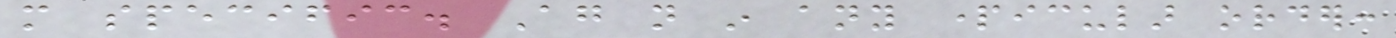more specific. Again not in any particular order:
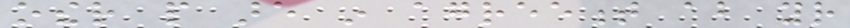other people are in agreement about your
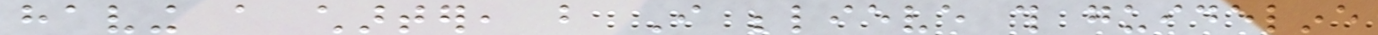having a charter, but I believe this guideline
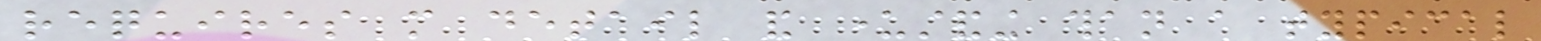requires more detail and understanding than a typical
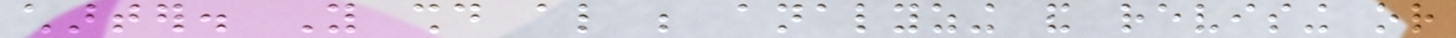charter. You should also be analyzing and revising or
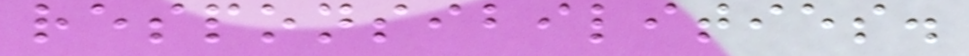responsibilities.
